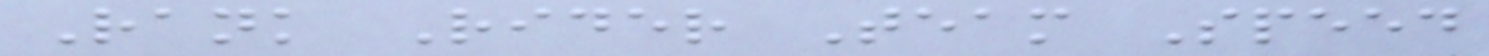Rank Rider Team Speed
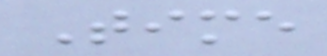Time
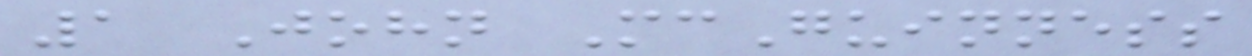1 John McGuinness
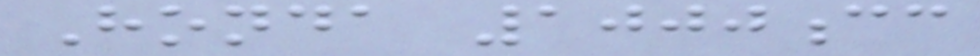Honda 1000cc
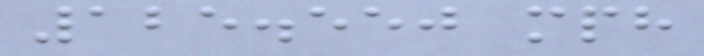125.550 mph
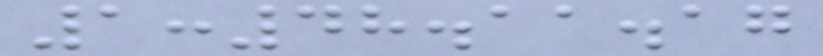1:48.11.17
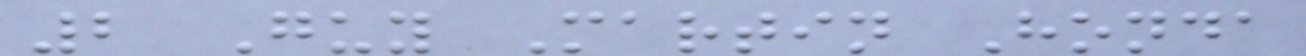2 Guy Martin Honda
